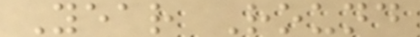Year Round
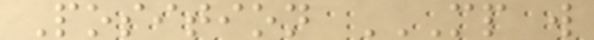Position MP W
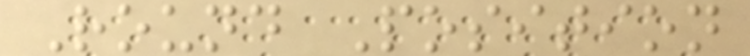Round Position
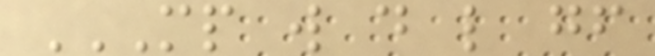MP W D L GF
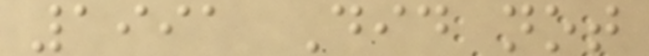1991 Did not
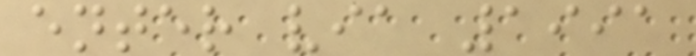enter via 1991
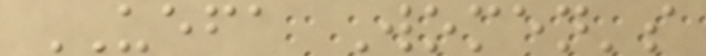UEFA Women's
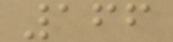166
